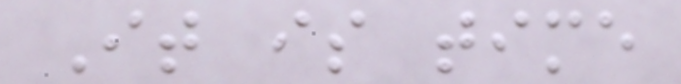It is time
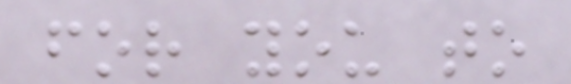for you to
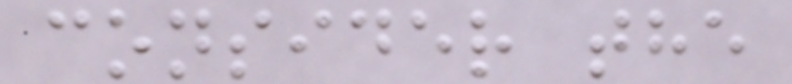consider the
